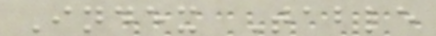Index Table
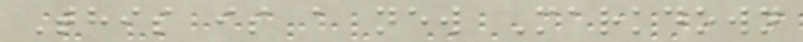This is a new Markdown
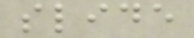slide
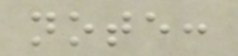note:
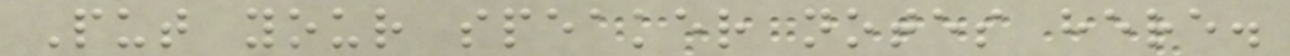Put your speaker notes here.
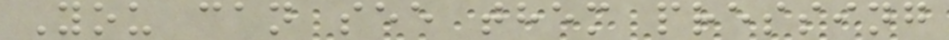You can see them pressing
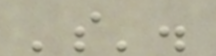's'.
